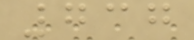737
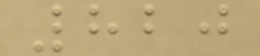820
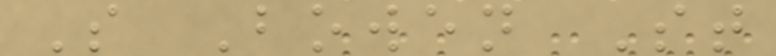S Bowen St
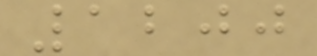1200
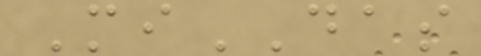MiDAS
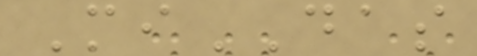MiDAS
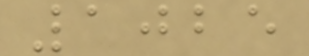1025
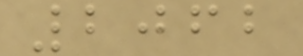2062
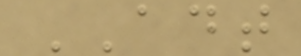ADT
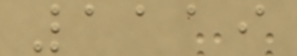1119
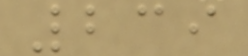239
